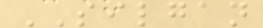SILGAN
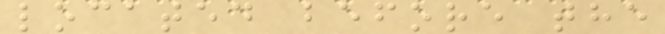located before the
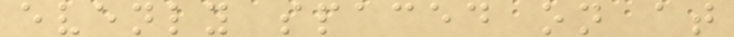evenly spaced on at
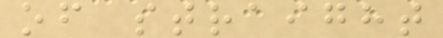of straight
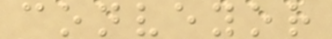conveyor
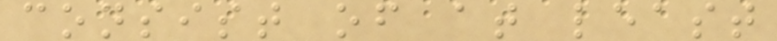consist of at least
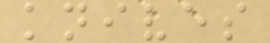knives
